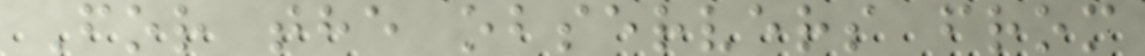For the observers from
